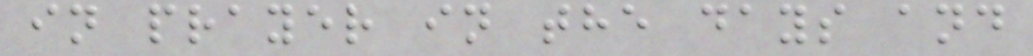in prayer in the days and
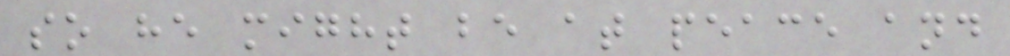so he might be at peace and
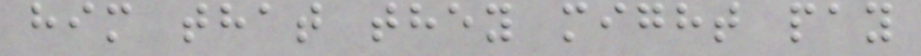him that they might pay
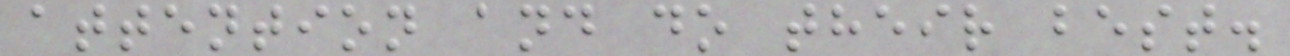attention and do their best.
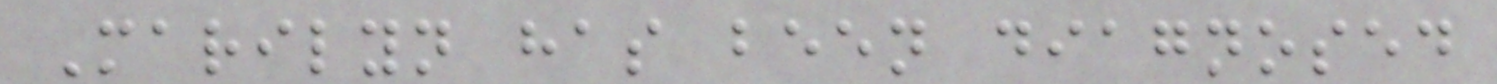Marilyn has been diagnosed
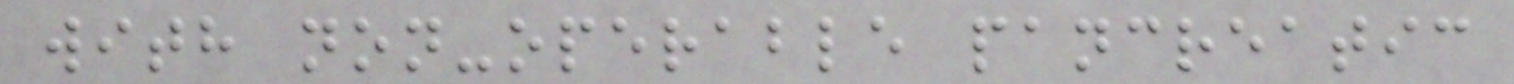with non-operable pancreatic
